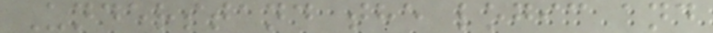Understand the logic and
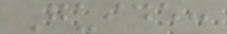Guide:
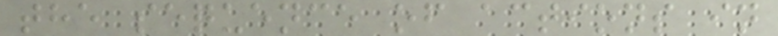the sequence of actions in
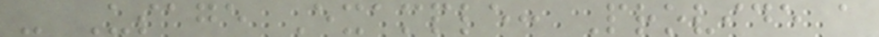- Usage Example: Provide a
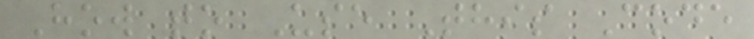How to Use This Code
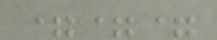===
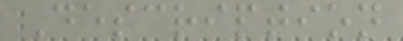Description
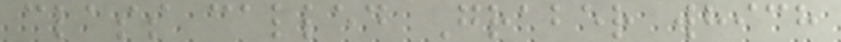class called Graber which
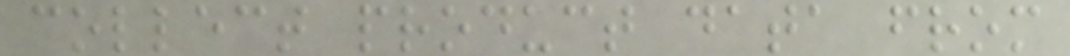collect product data from
